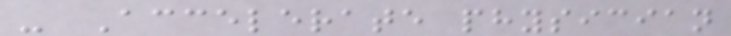- Accelerate physician
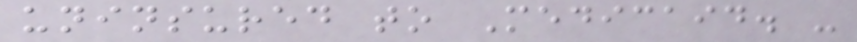uninsured to Medicaid. -
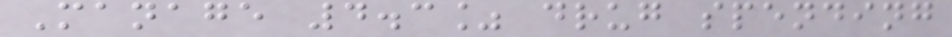Manage 4.3% drug spending
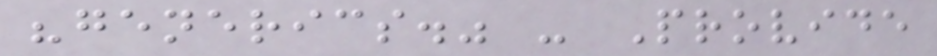"generics." - Provide
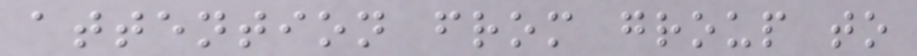attention from group to
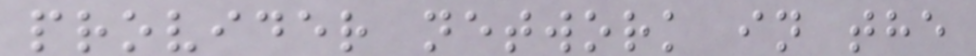provider network in the
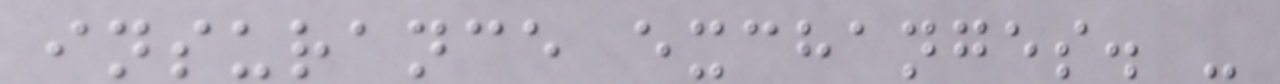insurance exchanges. -
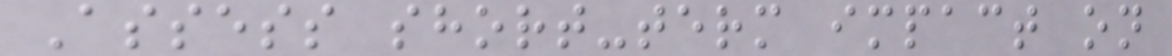Assess short-term impact on
